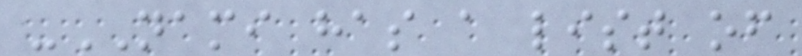-NAMI has a list of
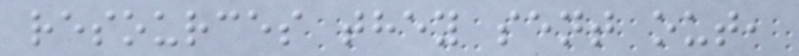resources they sent out,
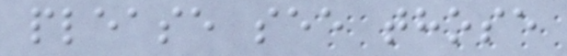please see those
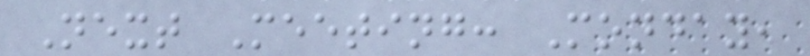Next Meeting: Monday,
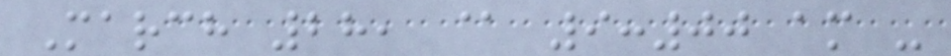March 28, @ 9:00 am -
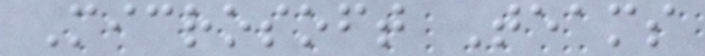Microsoft Teams
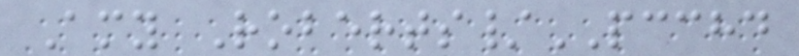Amy Roberts/PCCHD
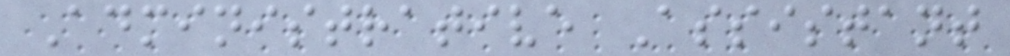Administrative Assistant
